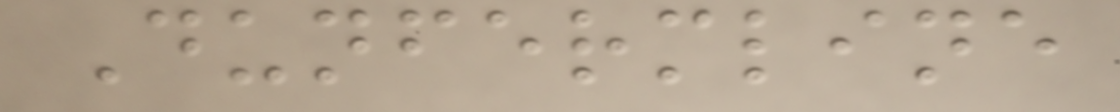Dunfermline
